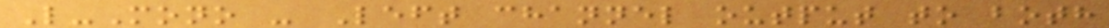L-Mono - Left channel output to both
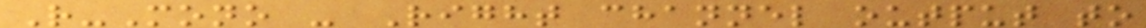R-Mono - Right channel output to
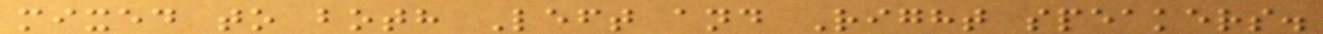mixed to both Left and Right speakers.
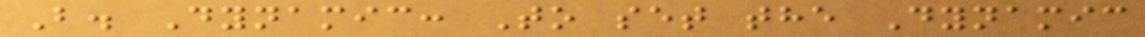B. Dynamic: To set the Dynamic
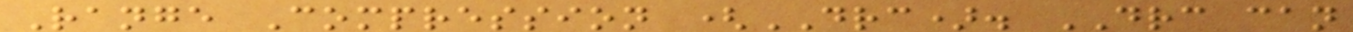Range Compression (DRC). DRC can
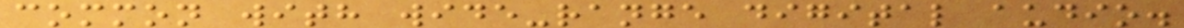common with wide-range digital audio.
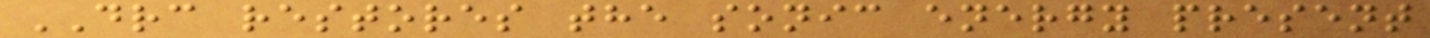DRC restores the sonic energy present
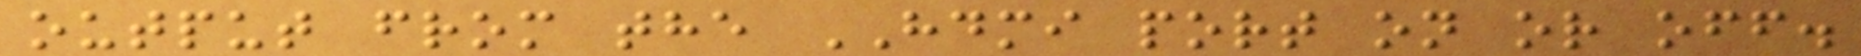output from the HDMI port on or off.
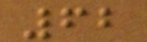62
